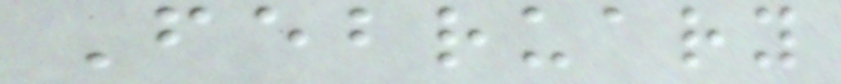February
